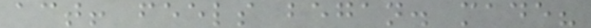act! feels began. made?
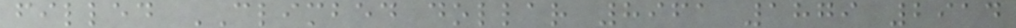filled CLIMBED dollar 8961 1879 2914
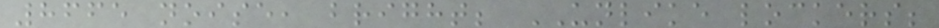8665 noise, bright; UNLIKE lockers;
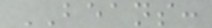BEANS:
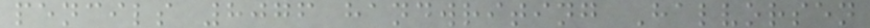pencils 8076 handwriting Halvorsen
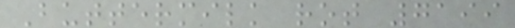Buttermilk rot 7199
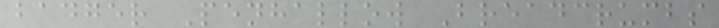badger Penhallow Breadcrumbs
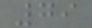79
